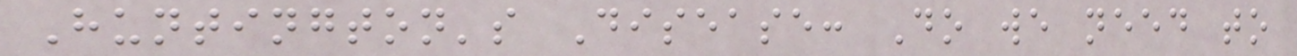Huntington's Disease: Do we need to
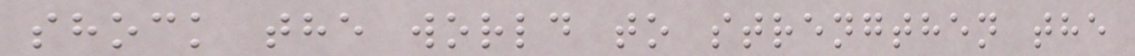shock the world to strengthen the
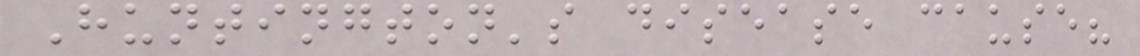Huntington's disease cause?
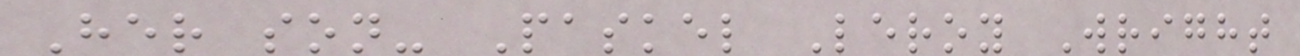Her son- Paskel Leroy Wright
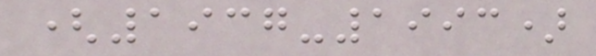(1937-1993)
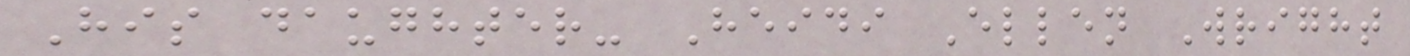His daughter- Heidi Ellen Wright
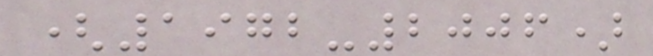(1972-2006)
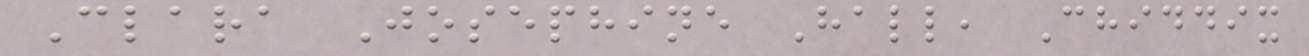Clara Josephine Hall, Chiddix
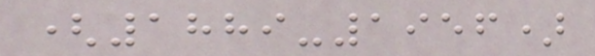(1889-1956)
